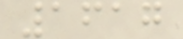1617
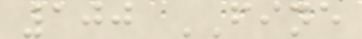100 FINE
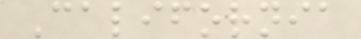California
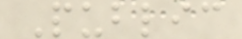Public
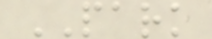PARK
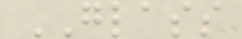GLASS
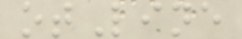otLine
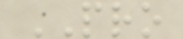PRO
